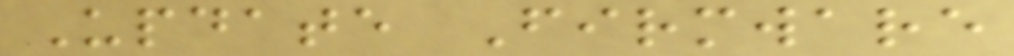Update Firmware
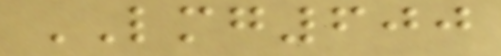LMG600
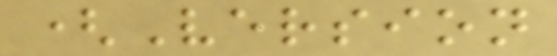(Version
